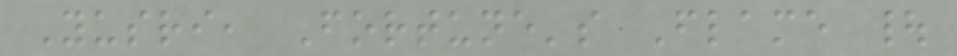Yusri, Fortune's Flame |
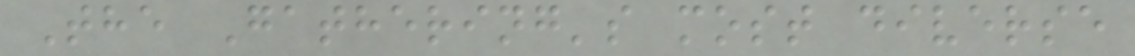The Gathering's most diverse
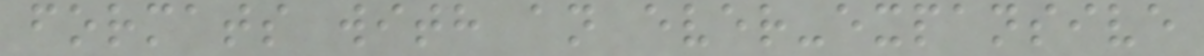formats with an ever-expansive
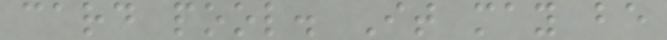card pool. It may be
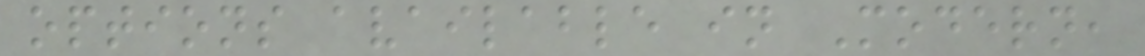options available in Modern,
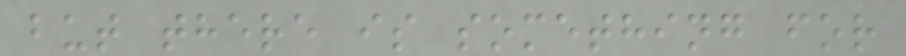but there is something for
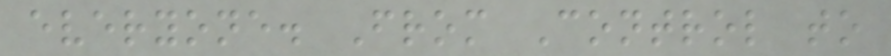everyone. From Control to
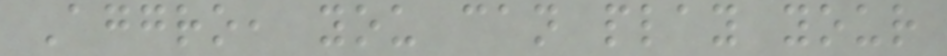Aggro, you can play your
